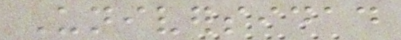Universidad
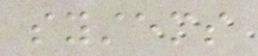systems
